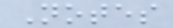Notes
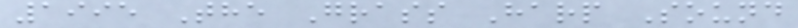1995 The Grass Harp Sound
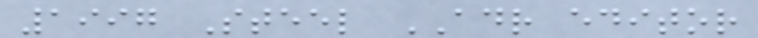1997 Steel ADR editor
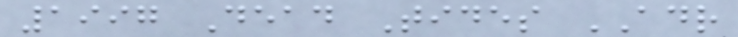1997 Dead Tides ADR
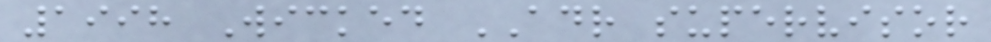1998 Wicked ADR supervisor
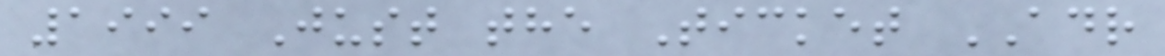1999 Just the Ticket ADR
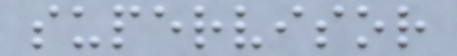supervisor
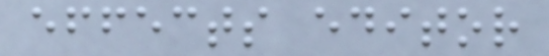effects editor
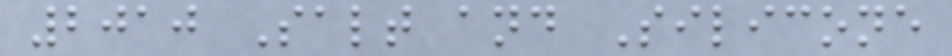2010 Salt and Silicone
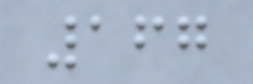167
